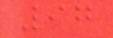97
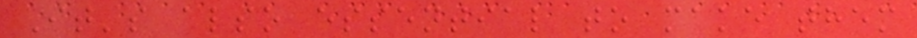It's also essential to make them
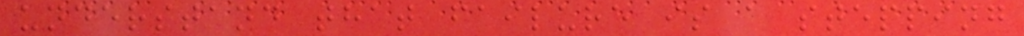understand that failure is a stepping
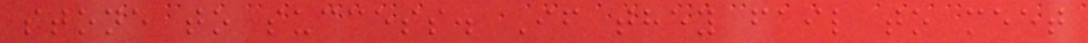stone to success. If they fail to meet
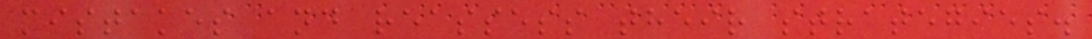mistakes and reassess their strategies.
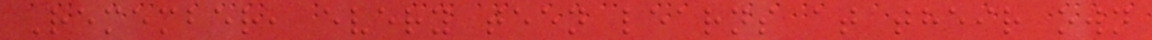Remember, every teen learns at their own
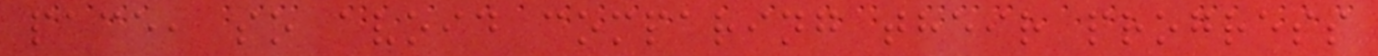pace, so avoid comparing their progress
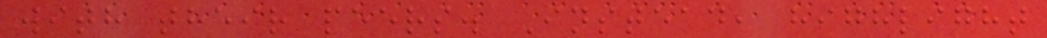with their peers. Instead, highlight
